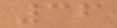36
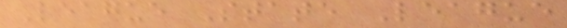League State League
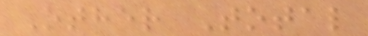Other Total
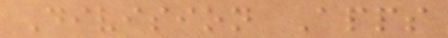Division Apps
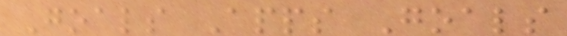Goals Apps Goals
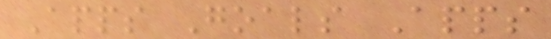Apps Goals Apps
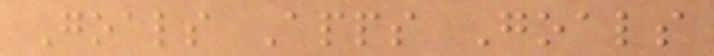Goals Apps Goals
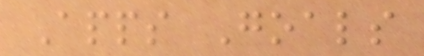Apps Goals
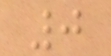0
